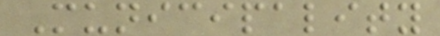Municipality
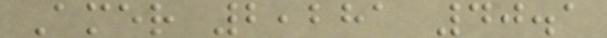Amer 2,281 40.1
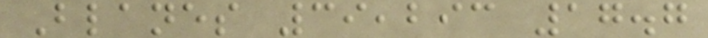Blanes 39,293 17.7
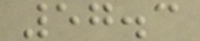57.3
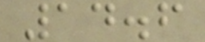14.6
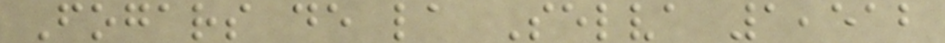Fogars de la Selva 1,512
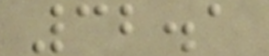32.1
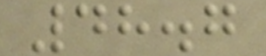48.7
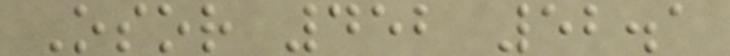Osor 452 52.1
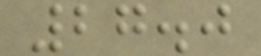27.0
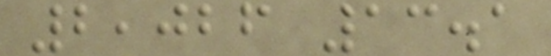2,026 13.1
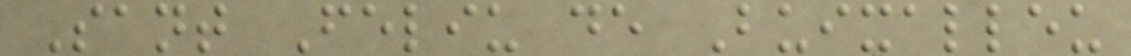Sant Feliu de Buixalleu
